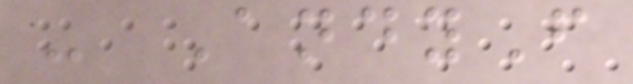- AndyF
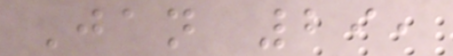Jan 29,
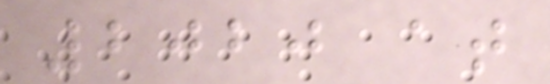2020 at
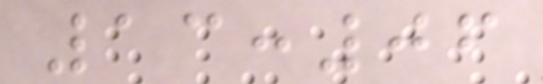13:06
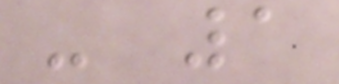- 1
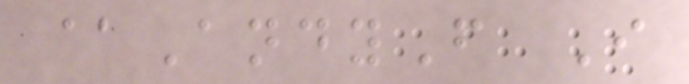@AndyF I
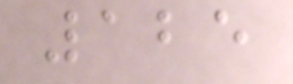125
